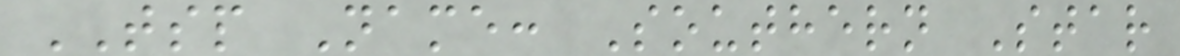TSP Name: Southern Star
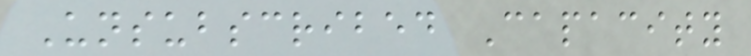Unsubscribed Capacity
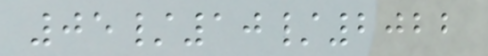05/10/2022
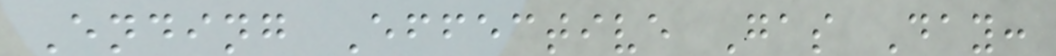Ending Effective Gas Day:
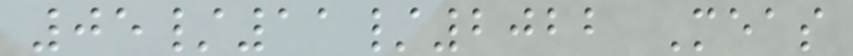05/11/2022 Meas
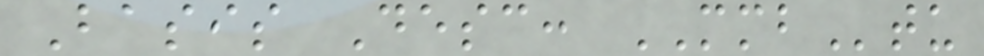Basis Desc: MMBtu
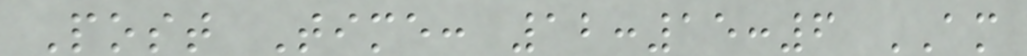Post Time: 12:15:6 AM
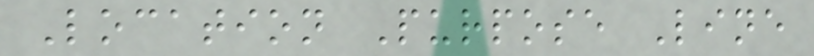Location Purpose Line
